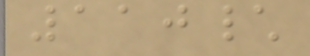110\
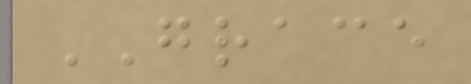GRACE
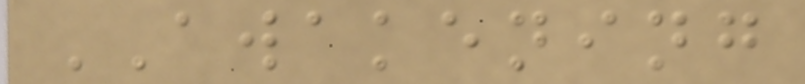AWAKENING
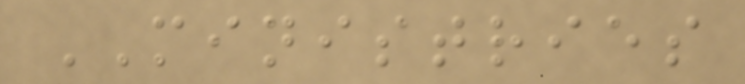MINISTRIES
